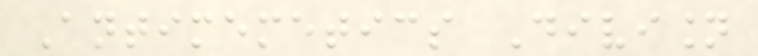Antimemetics Division
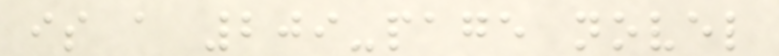is a 209-page novel
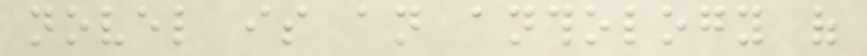novel is an anthology of
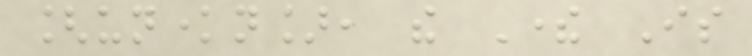[unknown], the There Is
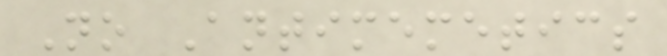No Antimemetics
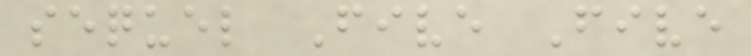sequel Five Five
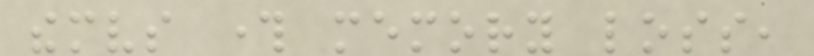themselves through memory loss,
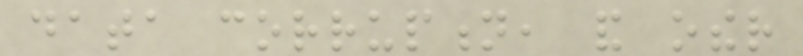data corruption, and other
